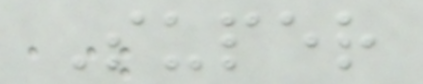Super
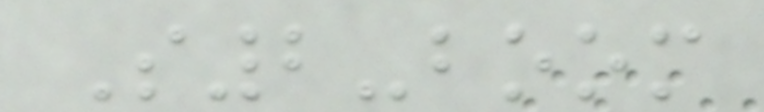S2-boom
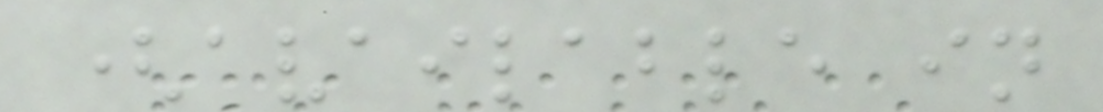(available in
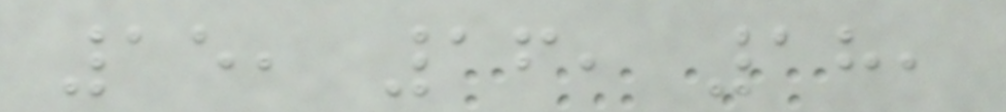15, 16, 18,
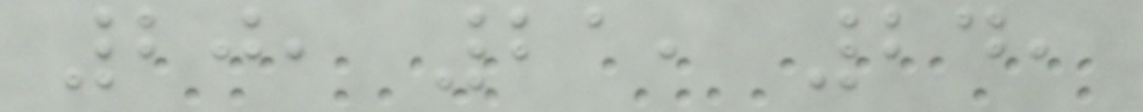20, 21, 24,
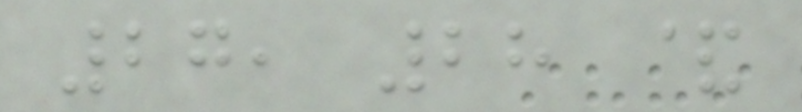27, 28 &
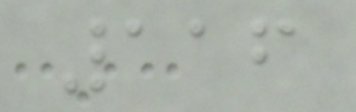116
